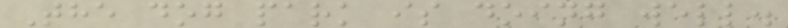The dog park is doing well.
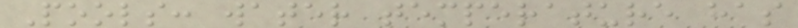Pools: water temperature has
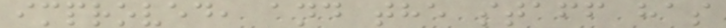improved, and the staff has
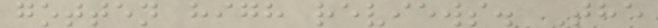gotten high reviews. The
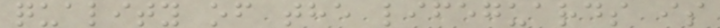quality of the lifeguards is
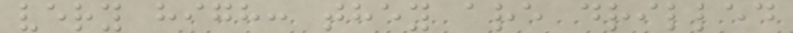very high: they are drilled
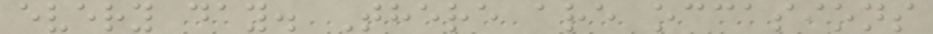every day. There are occasions
